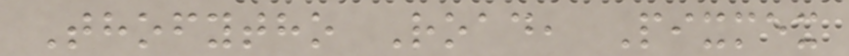Thofytho Road, Pixmex
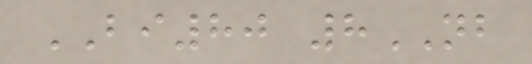BI80 8NB
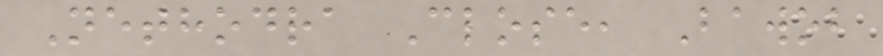Nethodra Close, Bawob
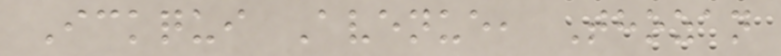Ickqui Avenue, Thozan
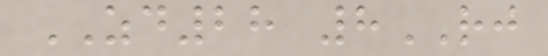ZD28 8RJ
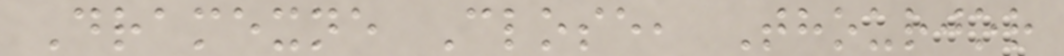Dramexne Close, Thourjor
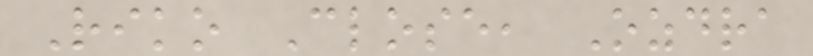Riko Close, Ozdra
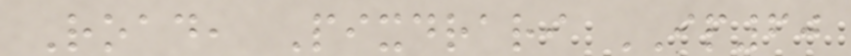Road, Pixdrari IP60
